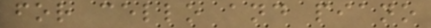for cello and piano
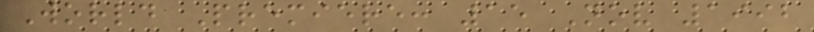World Premiere: 15 Nov 1992
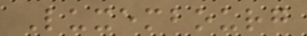Luxembourg
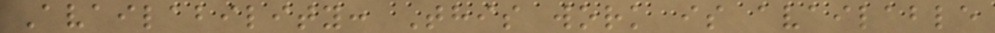Availability: This work is available
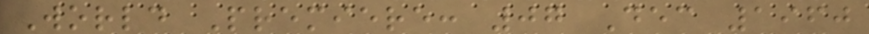World Premiere: 07 Dec 1960
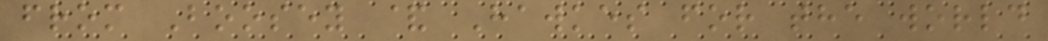from Boosey & Hawkes for the world
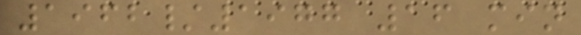1962/1977 16 min
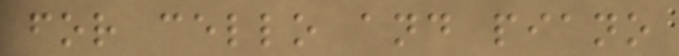for cello and piano
